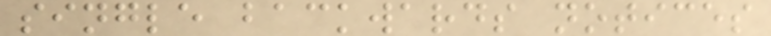single backwards notices
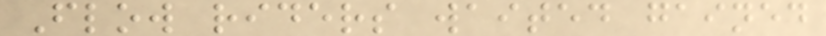Flow riders waited gained
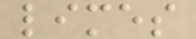limes
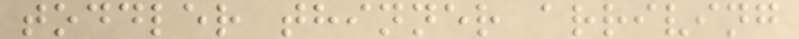toddler thinner arriving
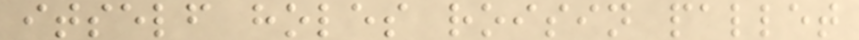itself holes roisin pallet
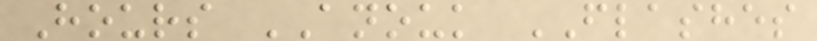Hours ANOUK FLASHES
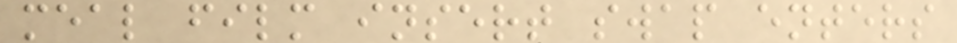meal film insert swap enters
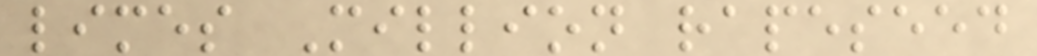limes Million rapeseed
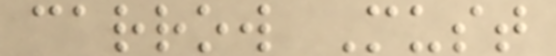carrow Must
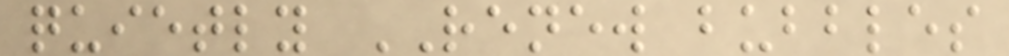quietly RENEW bubbles
